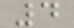4
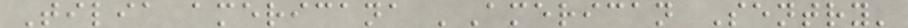Tilia americana 'American Sentry'
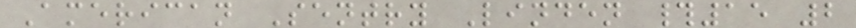American Sentry Linden #15 2
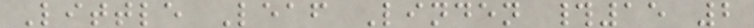Little Leaf Linden #15 2
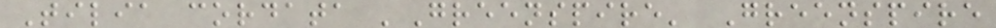Tilia cordata 'Greenspire' Greenspire
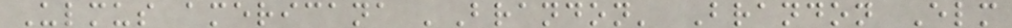Ulmus americana 'Brandon' Brandon Elm
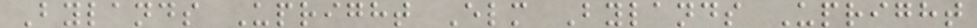Bylands Upright Elm Bylands Upright
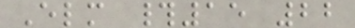Elm #15 22
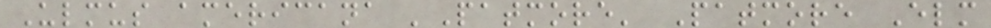Ulmus americana 'Patmore' Patmore Elm
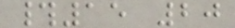#15 20
